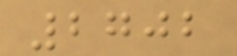2702
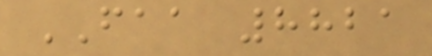FAA 8821
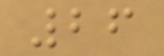26
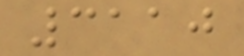3110
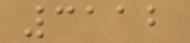3112
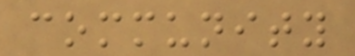community
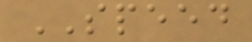SPEED
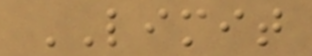LIMIT
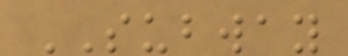SUBWAY
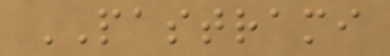PASTRAMI
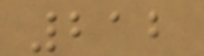212
